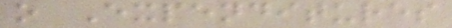o Expenditures
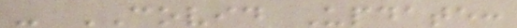- COVID Update:
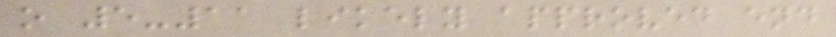o 5-11 likely approved end
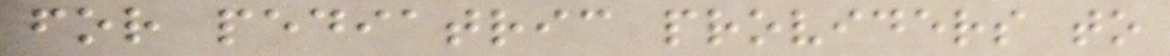for pediatric providers to
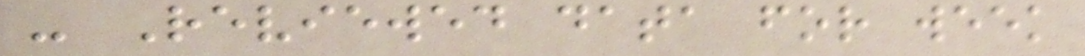- Reviewed data for week
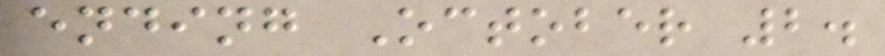ending October 2.
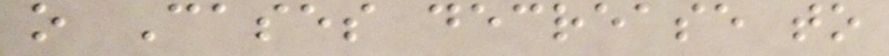o Cases decrease to
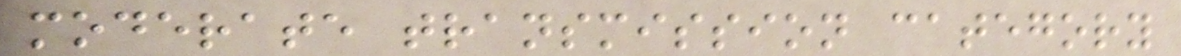moderate transmission category
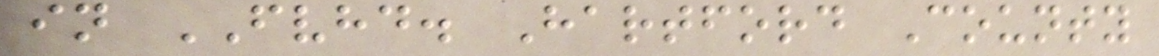in FVHD. Hartford County
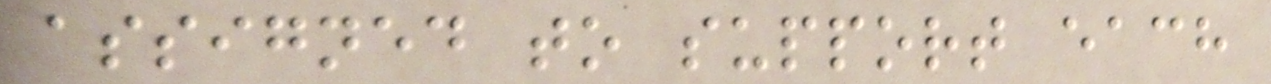assigned to support each
